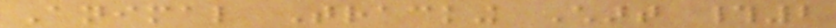Animal Tracking Chart #2
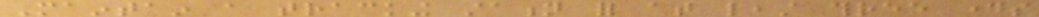Maintain a tracking station for at least three days
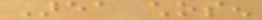Area chosen
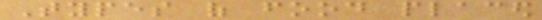Types of food placed
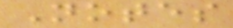Notes
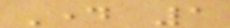Day 1
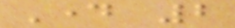Day 2
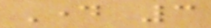Day 3
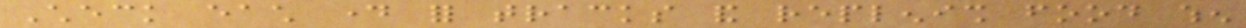Check each day for tracks and replenish food when
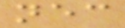necessary
